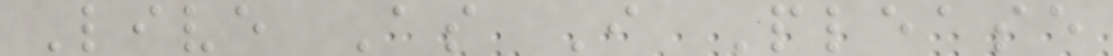Live As I Please
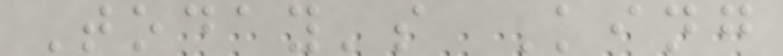Today's King
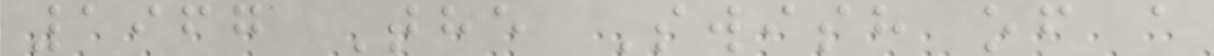1967 The Swish of a
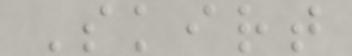Skirt
